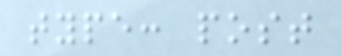type: post
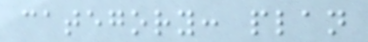category: plan
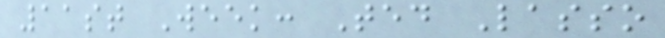11st Week: Ted Lasso
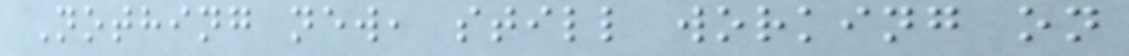Nothing new, still working on
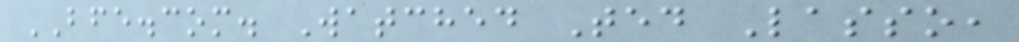BFE.com. Watched Ted Lasso,
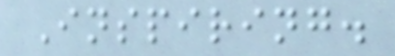Inspiring.
